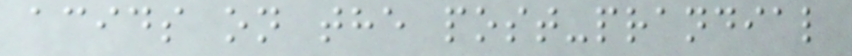acids on the post-prandial
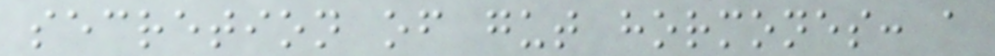secretion of gut hormones: a
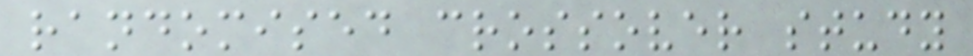randomised crossover study
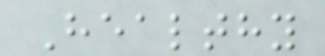Healthy
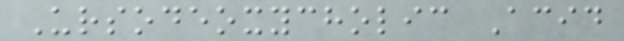Ursodeoxycholic Acid
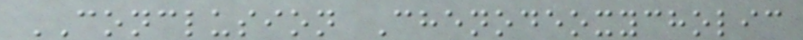CONCLUSION Chenodeoxycholic
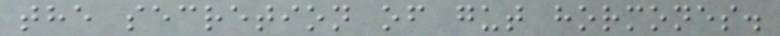the secretion of gut hormones.
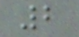2
